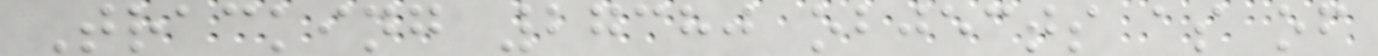Tracking 27380 objects as of
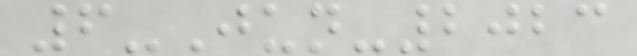6-Jun-2023
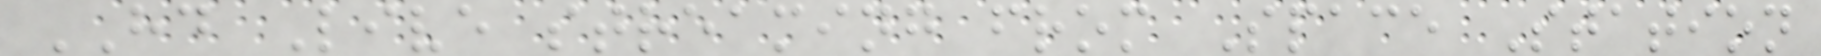HD Live streaming from Space Station
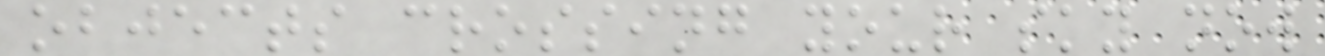objects crossing your sky now
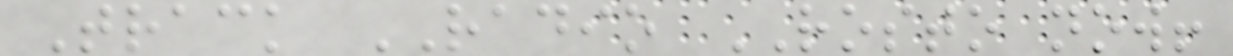Track RADIO ROSTO now!
